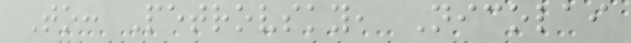To: Petrovsky, Nicolai
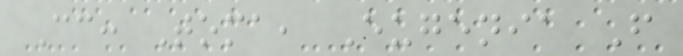Cc: Toma, Eugenia F
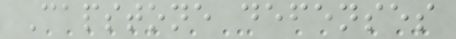Capstone defenses
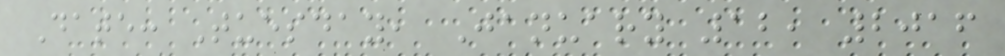Date: Tuesday, January 12, 2016
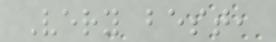Very best,
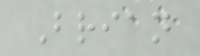Brian
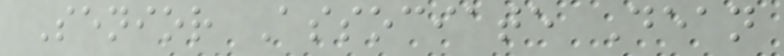Senior Associate Dean
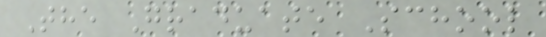The Graduate School
